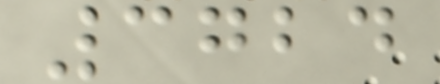3724
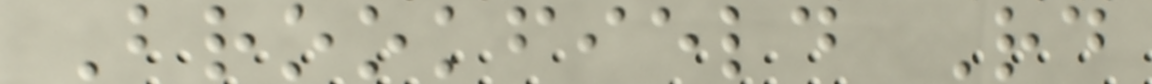Brookfield Rd
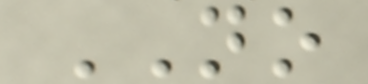NO
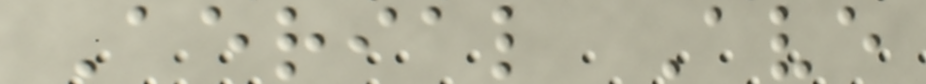Aerial Ave
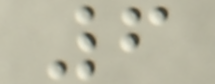6
